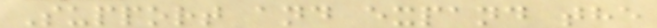Support and expand the
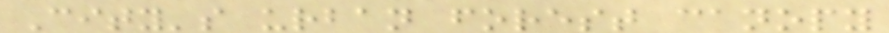City's urban forest canopy
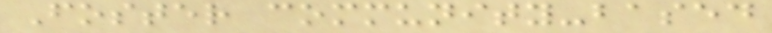Foster community-based
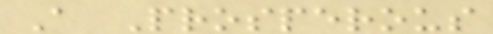A Prosperous
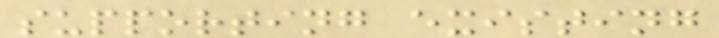supporting existing
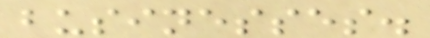businesses.
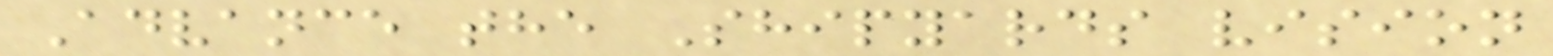Advance the Shipyards vision
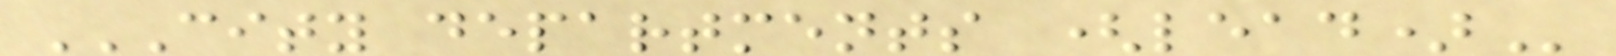CITY DEPARTMENTS (LEAD)
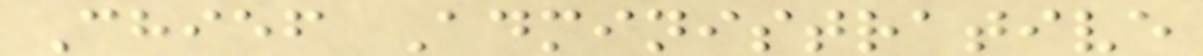Chief Administrative
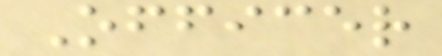Officer
